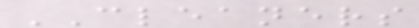CLEANERS
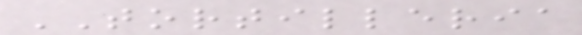TORTILLERIA
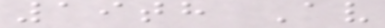19th Av
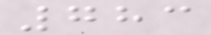783
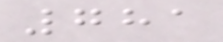781
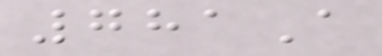781A
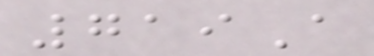719A
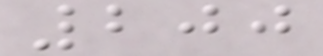200
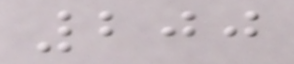200
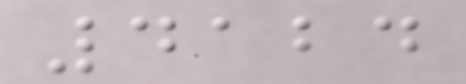4124
